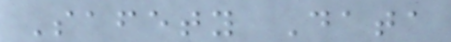Safety Data
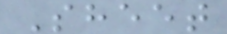Sheet
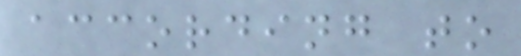according to
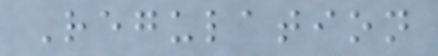Regulation
